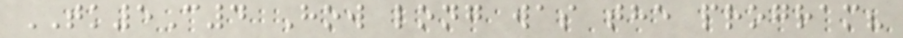TK5C4 How long was the program?
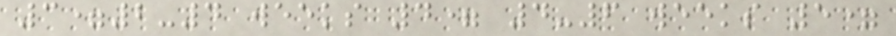3=2-4 weeks 4= 4-6 weeks 5=
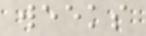weeks
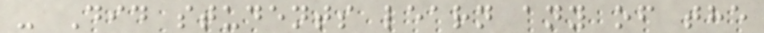- Did students learn any of the
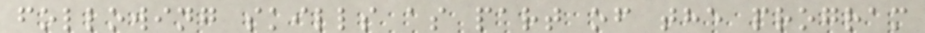following skills as part of the program
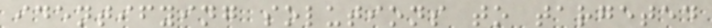identifying solutions to targeted
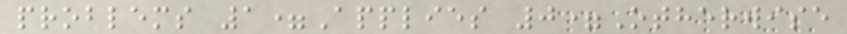problems 1=Applies 0=Otherwise
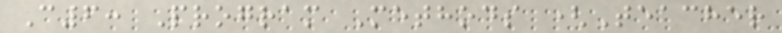C6: Program Methods (Teacher
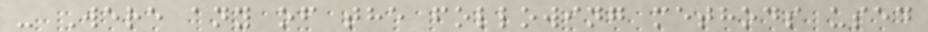- Were any of the following methods used
